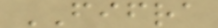FIFRA
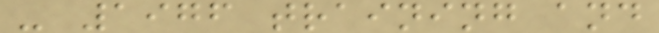- 1976 training and
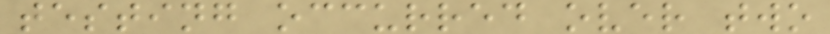testing occurred over two
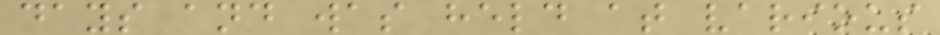days and was held at various
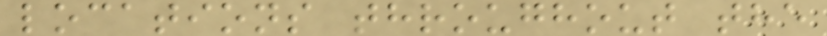locations throughout the
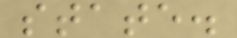state.
